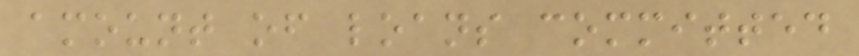amount of loans committed
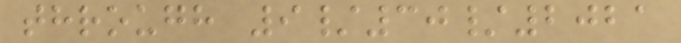through 9/30/2021
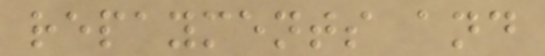repayments and
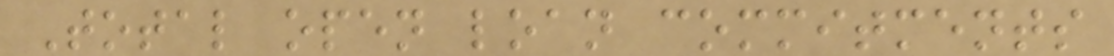Total open loan commitments
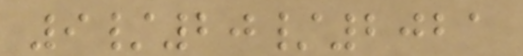9/20/2021
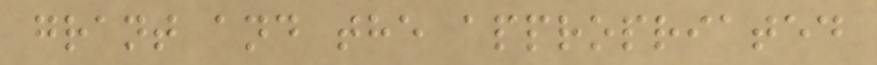grant and the appropriated
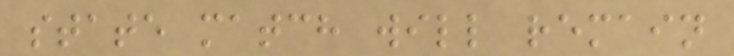state match will remain
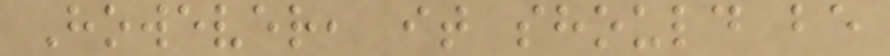However, it should be
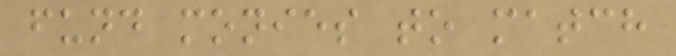fund monies to match
